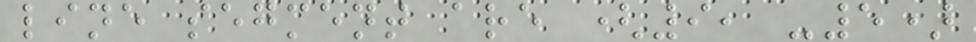line segment are (9, -5)
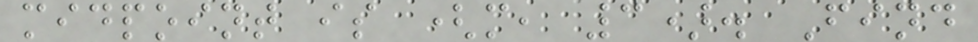midpoint is (m, 3). Find
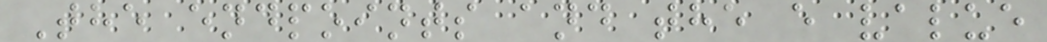The endpoints and the e value
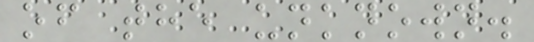of the unknown.
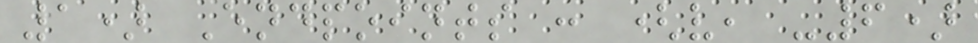1) Endpoints : (v, -6)
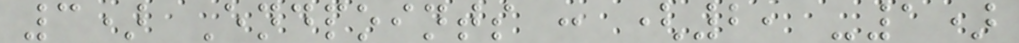3) Endpoints : (2, -1)
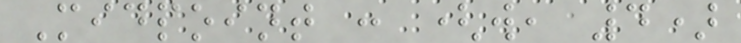Midpoint : (w, 4)
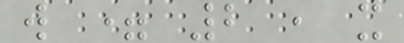w = 2 , x
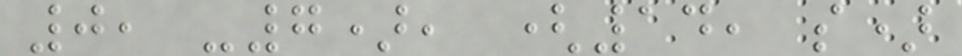0, -7), (14, s)
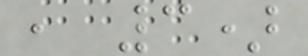, 3)
